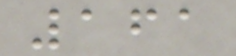161
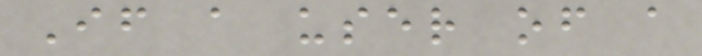If a user of a
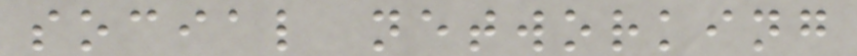social networking
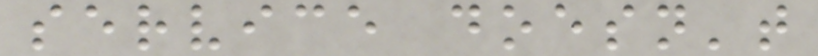service doesn't
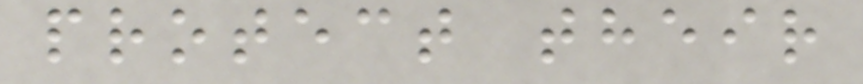protect their
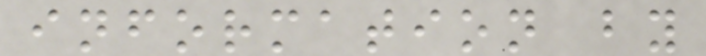information by
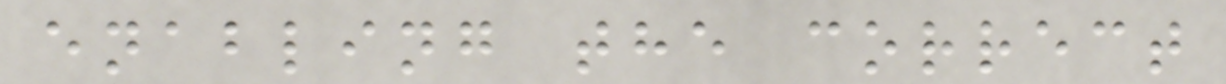enabling the correct
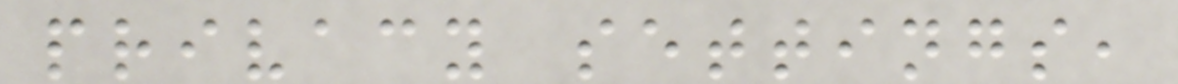privacy settings,
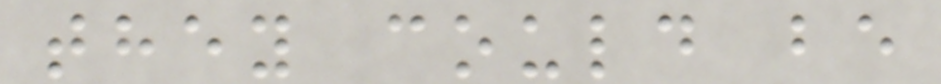they could be
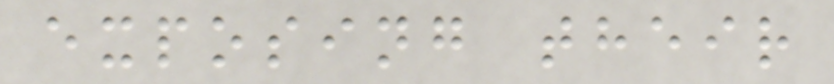exposing their
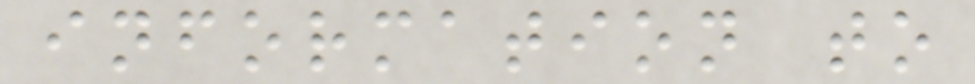information to
